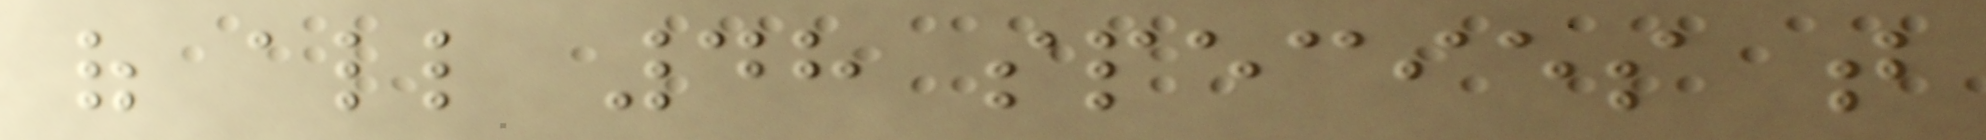of all 48 species that
